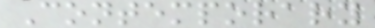Contemporary
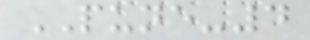PUNE-4
